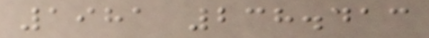1981 238.413
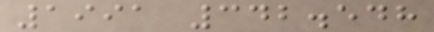1991 342.548
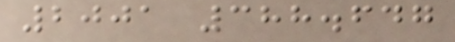2001 388.647
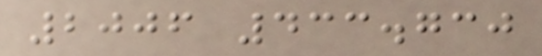2006 433.730
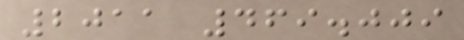2011 469.009
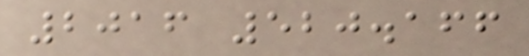2016 520.166
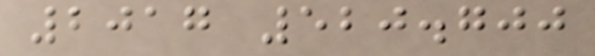2017 520.700
